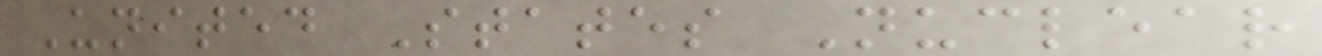United States Nuclear
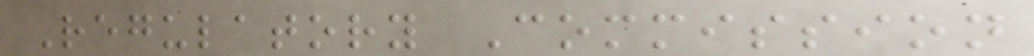Regulatory Commission
